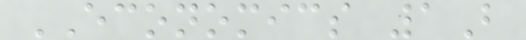ECONOMICS 1B
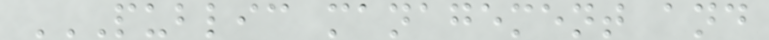PUBLIC MANAGEMENT AND
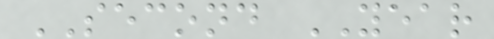SECOND YEAR
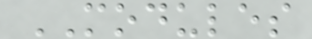MODULES
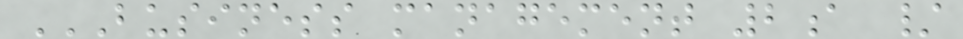BUSINESS MANAGEMENT 2A /
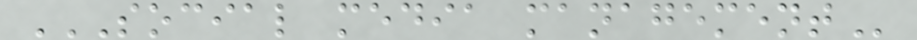SOCIAL MEDIA MANAGEMENT
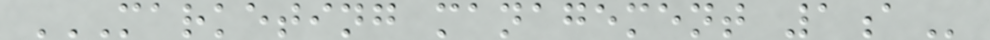MARKETING MANAGEMENT 1A
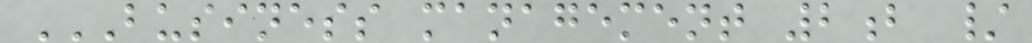BUSINESS MANAGEMENT 2B /
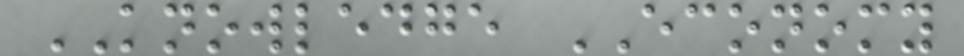KNOWLEDGE ECONOMY
